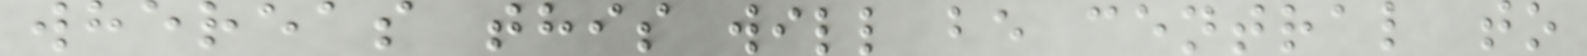whereas this will be central to
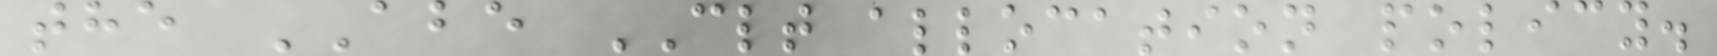the ABE CLT allocation policy.
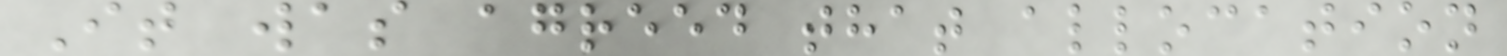It was agreed that allocation
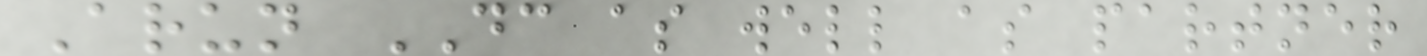Arun DC as well as partner
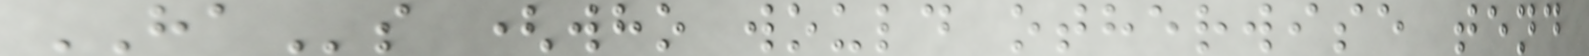HAs (who would otherwise tend
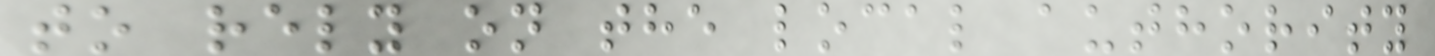to rely on the local authority
